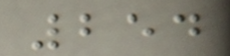254
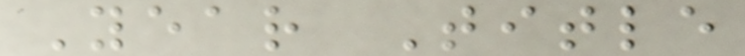Year Title
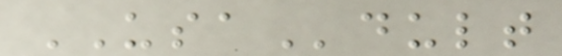USAdult
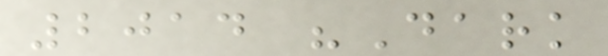2014 "Dark
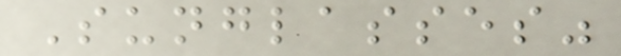Sunglasses"
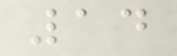14
